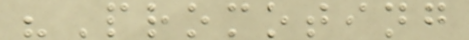"Promoting
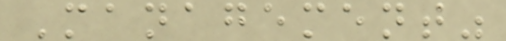Management"
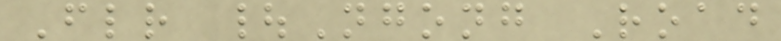Flr |Ngong Road
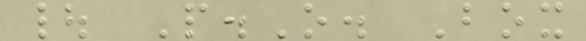| P.O. Box
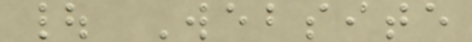| Website
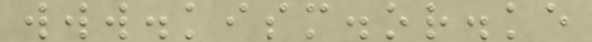www.kism.or.ke
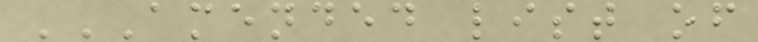AMENDED LIST OF
